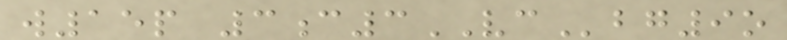w15p 3c3VCbg9o
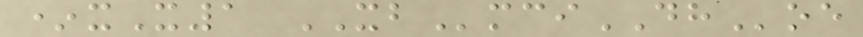*xX1 XBmciDHoe
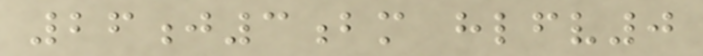26j3bm hlfv0
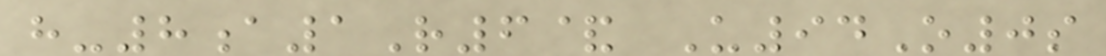h-8a1R6& U94O0s
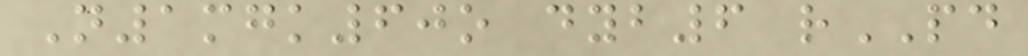N1mgk60o dyb6 rPD
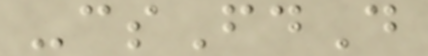-csFdD
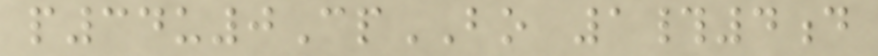p34u0CpBO 1#4d
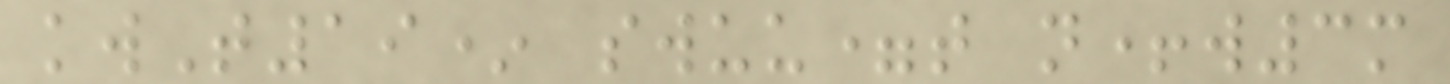kwT19* swuu=t n+w3m
